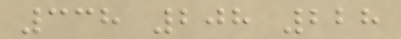338 208 228
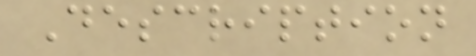Description
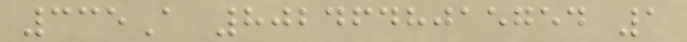335A 8024648015754 1
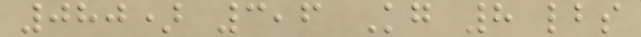080) 3,6 Kg 8 lbs
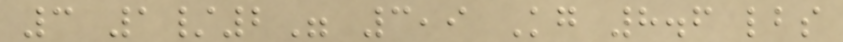3 1/2" 3,9 Kg 8.6 lbs
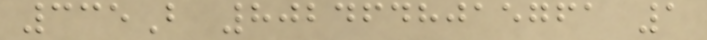335B 8024648015761 1
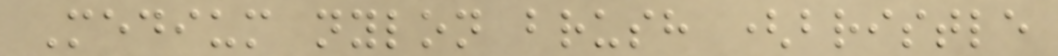Medium nylon brush (bristle
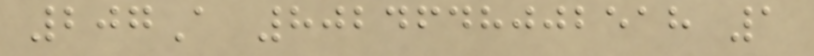207A 8024648002518 1
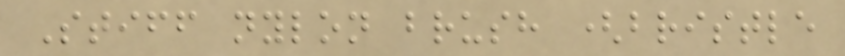Stiff nylon brush (bristle
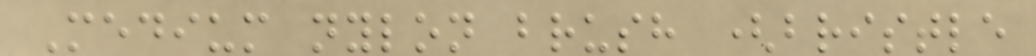Medium nylon brush (bristle
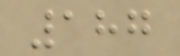187
